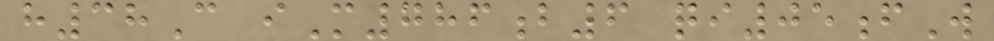h38C iM786b6 qi05fW
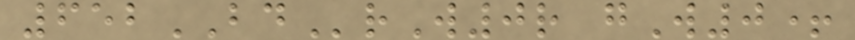652BDrW0r gW0+
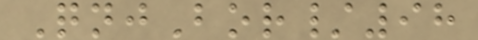QnjBor/98
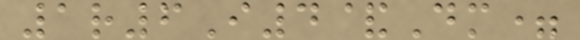1r6I4&Dm=
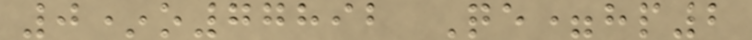0*o77892 Qe=hp2
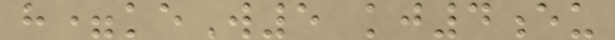h=keW5 kj4eu
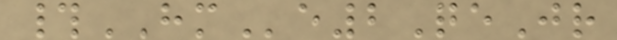#HMe2QeJr
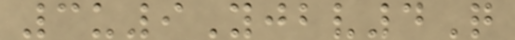3u9Yjbv4Q
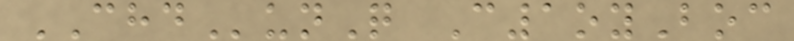CHDunQ C1oyBoc
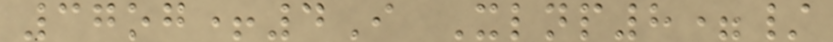37og+4I Xlnp8=/
